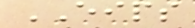EIPS
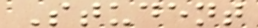Student
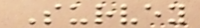Survey
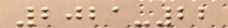2021-22
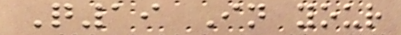Q19 In your
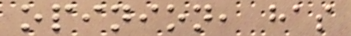opinion, has
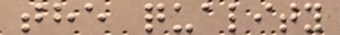the quality
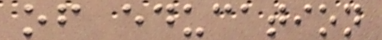of education
